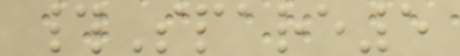#Spare5
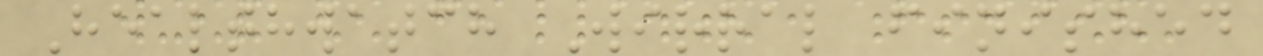Healthwatch Wirral finished
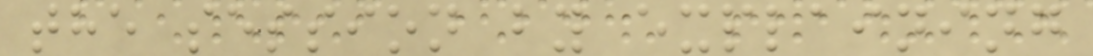the session by explaining
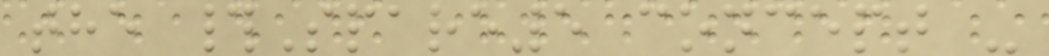the #Spare5 concept -
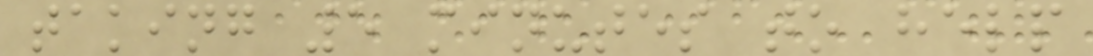taking 5 minutes to help
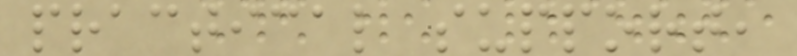practical support,
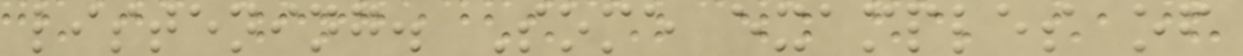listening. Some examples of
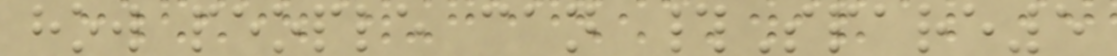how people can #Spare5
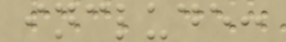include:
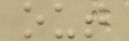out
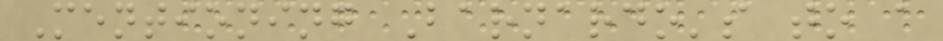Mentioning Barnardo's to a
